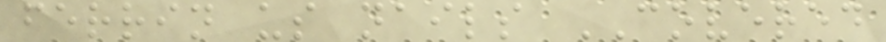ferrin us nails COVERED
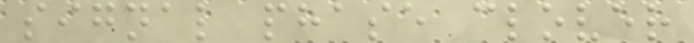signal phase clover
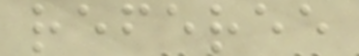referee
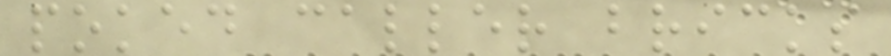poked caller bricks
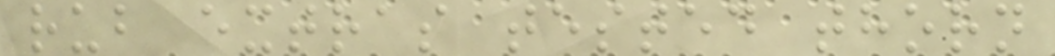rub extras tested thorn
